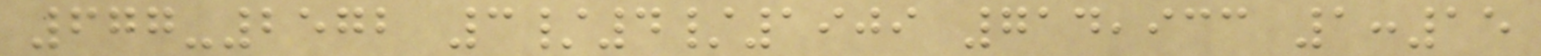677-2572 3/4/1909 714,933 1:15
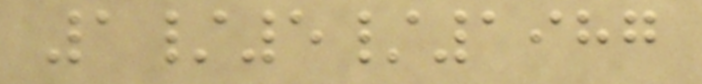1/5/1987
